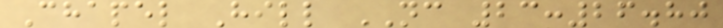Chapel Hill NC 23:26.80
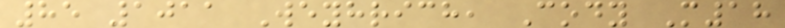85 1011 Weyhrich, Cody M18
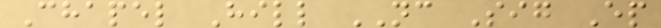Chapel Hill NC Sig Ep
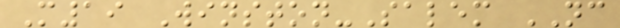M19 Winston-Salem NC
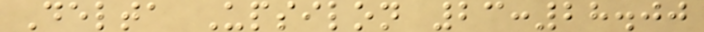Delta Upsilon 23:28.00
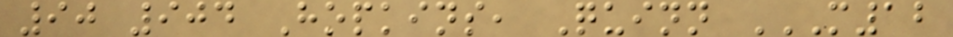90 904 Hopkins, Quinn M12
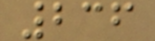236
